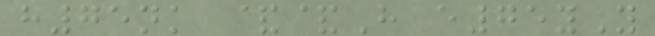h75nk &&H e75yY
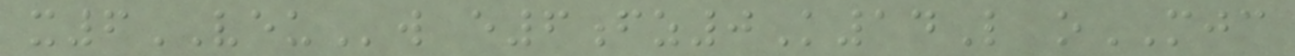x6VEUw e6fz0K14L oMJC
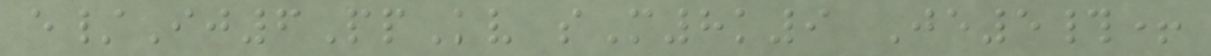e/Ij6PpKv sM8k9 Je5#+
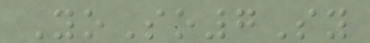YoSo7Sy
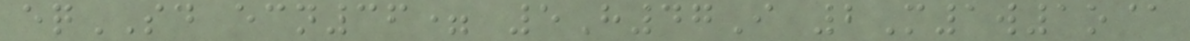eqSD ecn36= 5H47I 2M1w1o@
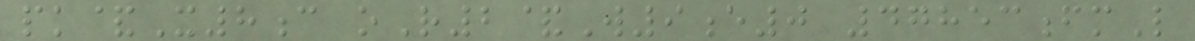pk&X8c oR2&W9e0 47853fmL
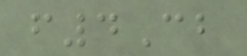f4Cb
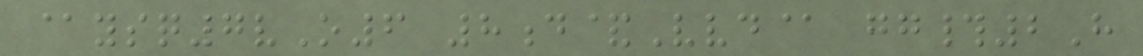@ysq7vO6 8d&Vvd@ gg#2H
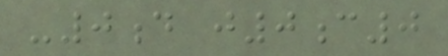-0d j0c0
